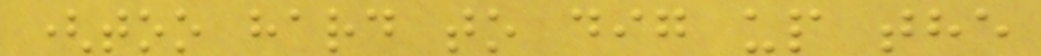(too hard to dig up the
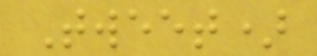Tweet)
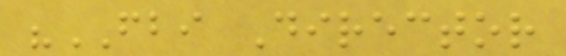"FBI Director
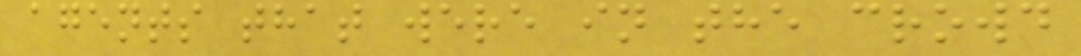agents that were in the crowd
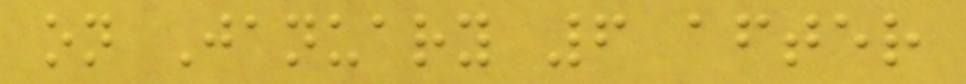on January 6 after
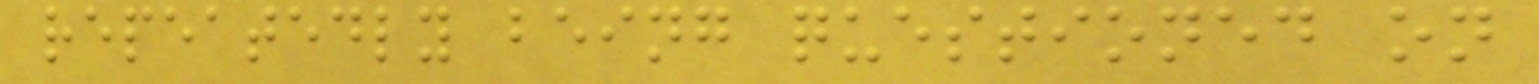repeatedly being questioned on
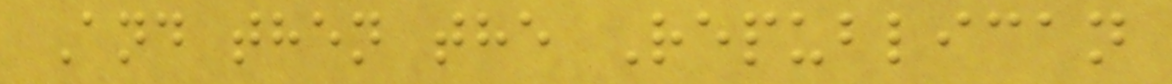And then the Republican
